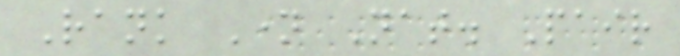Rank Name Nat. Pair
